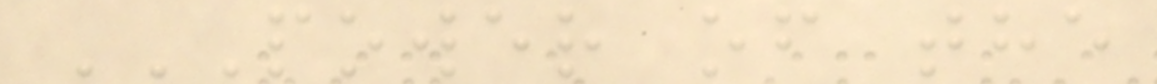POWER OF THE
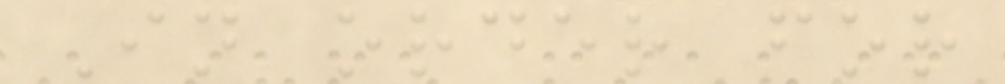In order for
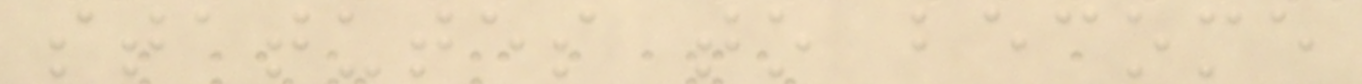statutes to become
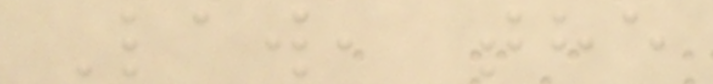Law, the
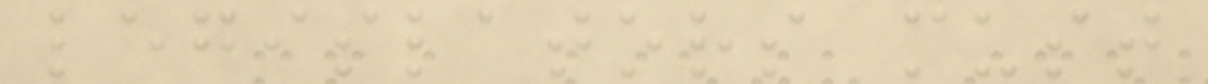legislators must
